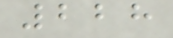228
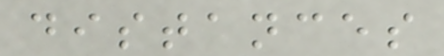distances
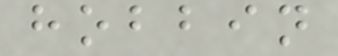hobbin
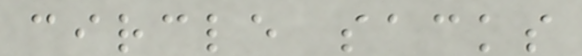circle sacks
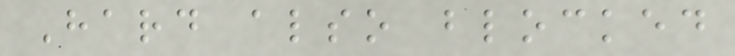Hard also blocked
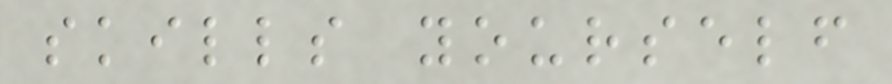skills yourself
